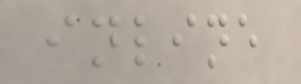inline
